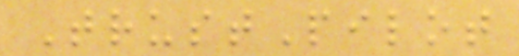TrustPilot
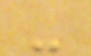-
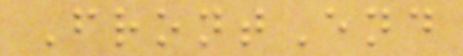FrontEnd
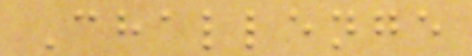Challenge
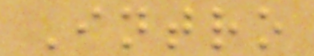Intro
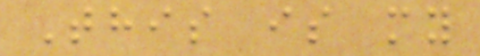This is my
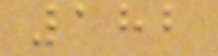182
